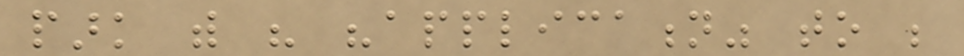park with his "application" to be
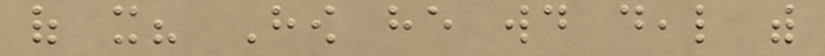of it? How he would deal with
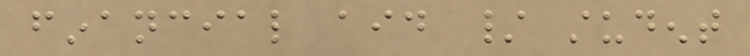financial aid / student
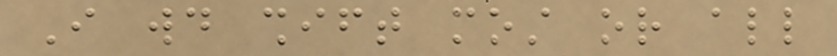I would shift most or all
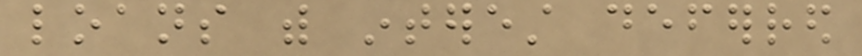loans with interest deferred
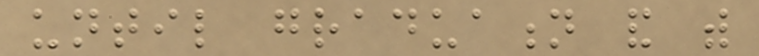until graduation and with
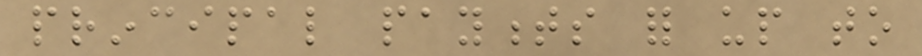principal payments for up to
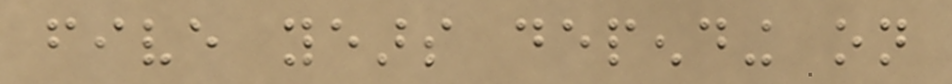five years depending on
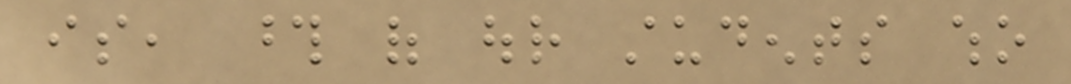is, those of our students who
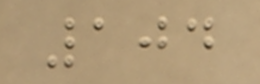104
